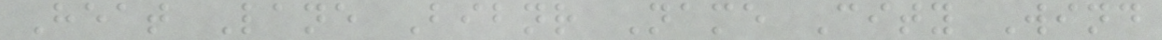Heat Lane Bibnr Name City Wind
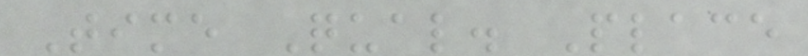Time Qual. Place
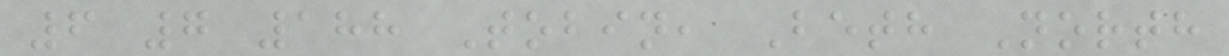6 7 188 Tobin, Beth North
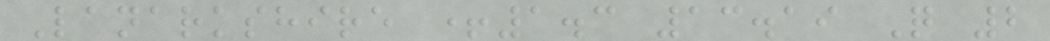Lanarkshire +1.3 13.19 Q 2
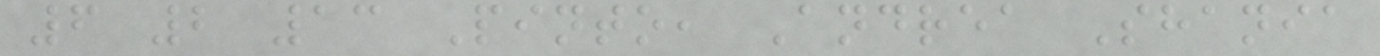6 2 13 Pinto, Andrea Shania
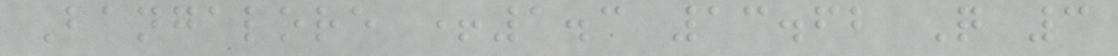Bangalore +1.3 13.62 Q 3
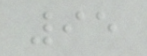95
